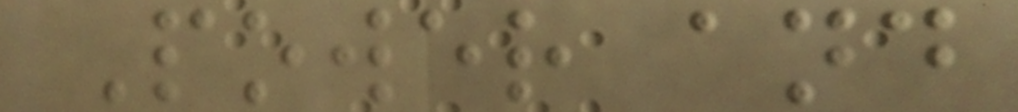Power and
